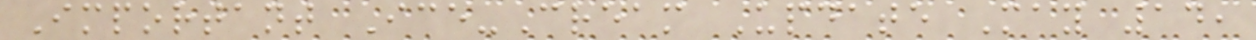Important Ice-Cream Update May 14,
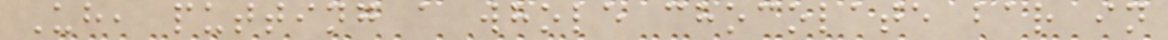Uh, putting a whole chocolate bar in
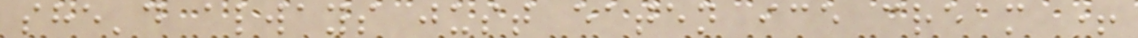she'd always just eaten ice cream +
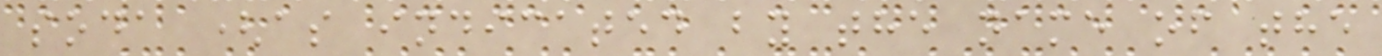soda (as indicated by the name of the
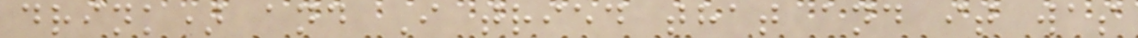drink) and I tried that and it was
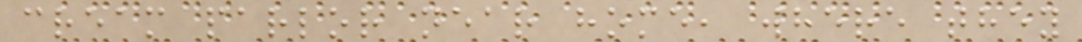cream parlor near home, where they
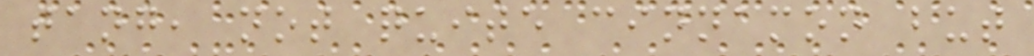tang, not quite cinnamon but
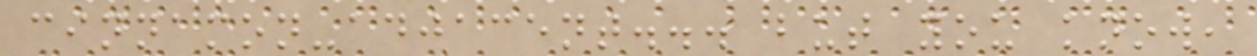cinnamon-adjacent... but you know,
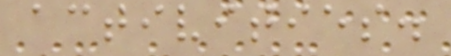activities.
